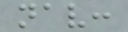nav:
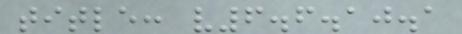title: v6.6.10.1
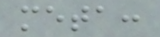meta:
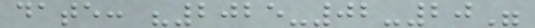date: "2025-02-20"
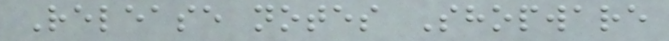Release notes Shopware
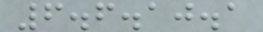6.6.10.1
